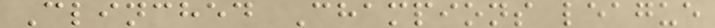Clinched Champions league
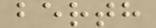berth
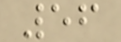56
